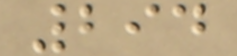294
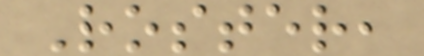Roster,
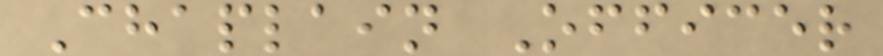Chaplain Officer
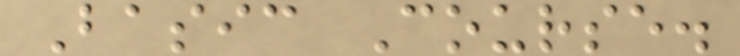Basic Course.
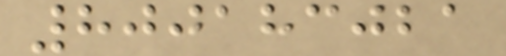800183021
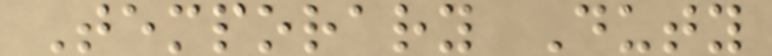Temporary Duty
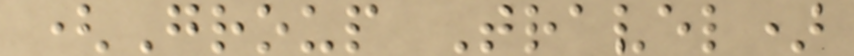(Group Travel)
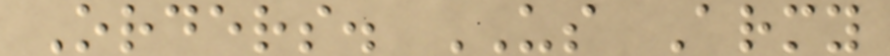Orders. US Army
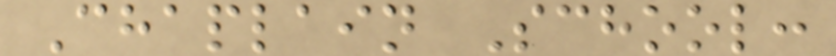Chaplain School:
